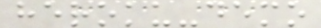heroku-demo
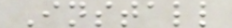Install
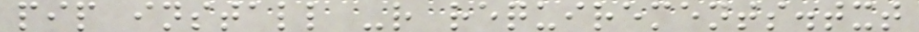pip install -r requirements.txt
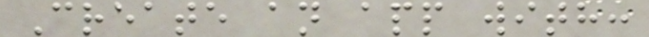Create an app with:
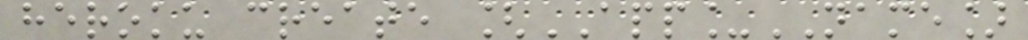heroku create [APP_NAME]
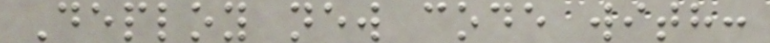Deploy new code with:
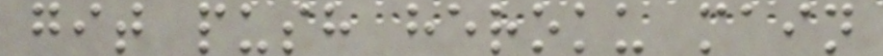git push heroku main
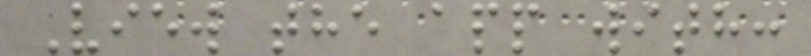View the app with:
